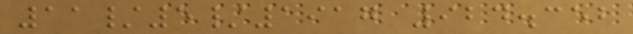11/5/1917 924.352
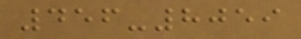456-8059
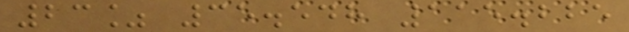23% 35.548 115.225
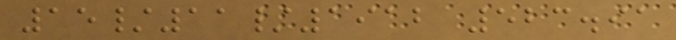15/11/1912 523.91
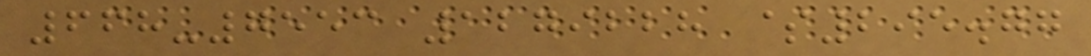668-7553 1279228 $295.77
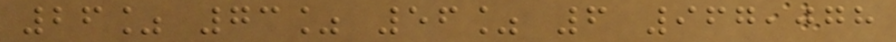26% 73% 56% 6 967,078
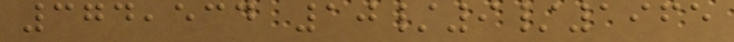374,534 10/9/1965
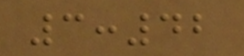3:42
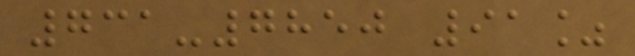731-7850 91%
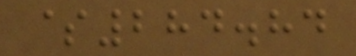$284.84
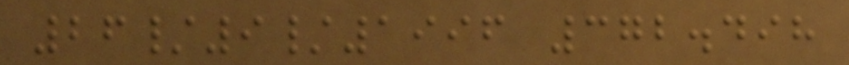26/9/1996 372.498
